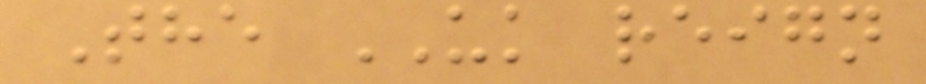The UK reign
